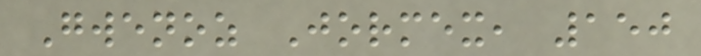Gwenoz Jormex, 150
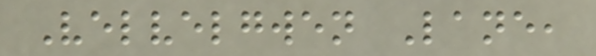Velvelgwen Lane,
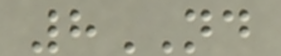8ND
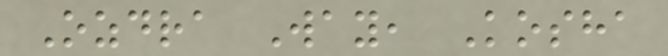Ozdra Way, Kosha
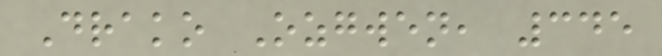Drako Ozgwen, 345
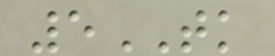5TK
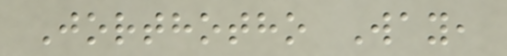Jorthotho Way,
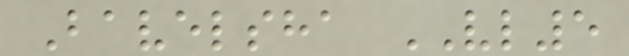Bavelsha VL5
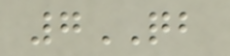7QB
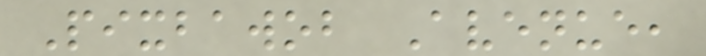Pixbawob Avenue,
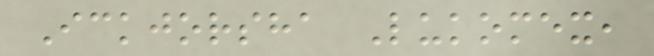Ickjorsha Lukomex,
